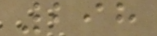298
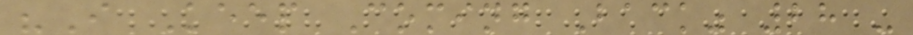"I Keep Coming Back" 28 -
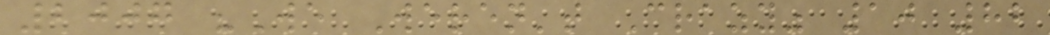2007 "We Weren't Crazy" 10 82
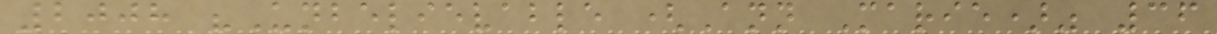2008 "Unbelievable (Ann Marie)" 36
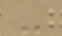-
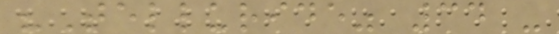"Telluride" 34 -
